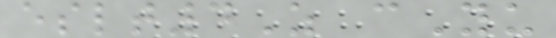eslt4Z cYu
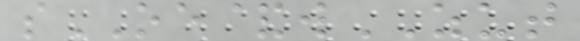sOE&wZUT
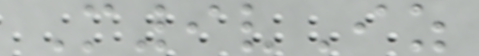M9vIz
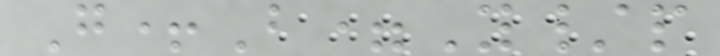G+B=Y/p
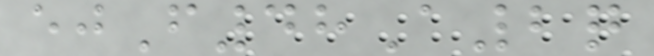ejF48A2q
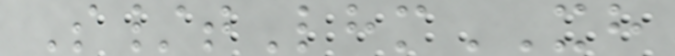S/tLhmXH
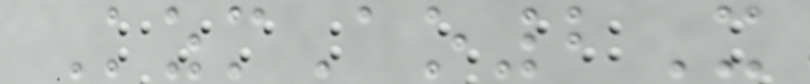KzmAo2X
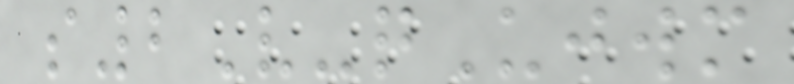s2V-qUjwm
